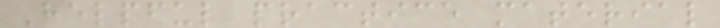Helpful practice material
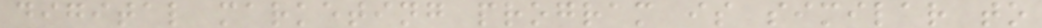digital marketing program is similar to
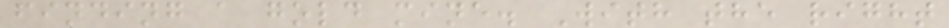finding a gold mine. With the right
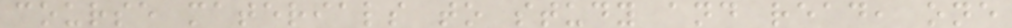course materials to study and read, one
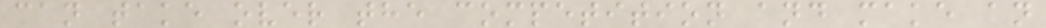can take over the competition and make an
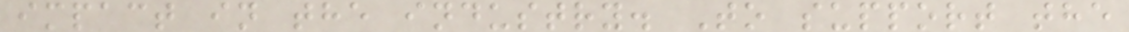impact in the industry. To support the
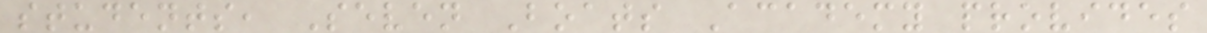students, Seven Boats Academy provides
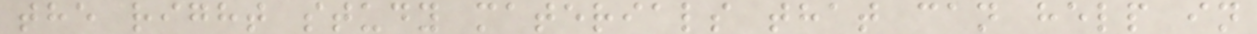the right study materials that can help in
